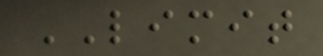LIMIT
